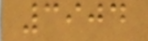3904
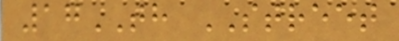17TH STREET
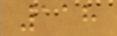118
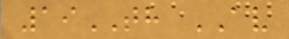19TH AV
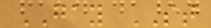GAY ST
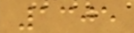1305
